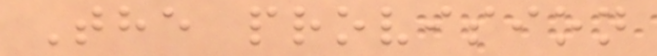The provision
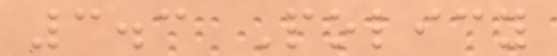3.3 Policy
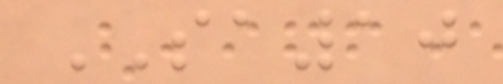SA10
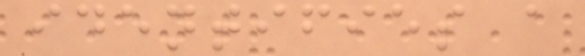identifies a
